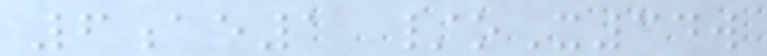6ae1 /oX34w
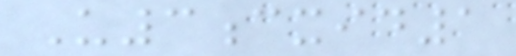U3cxid1
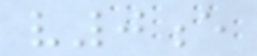v0e
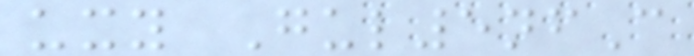uxy Gul5nfC
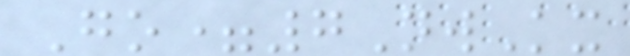Go=7NwKx
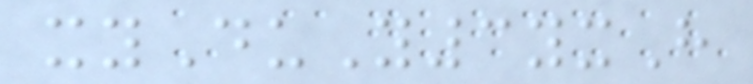xyDuY3yxH
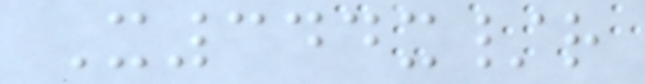X344x/r
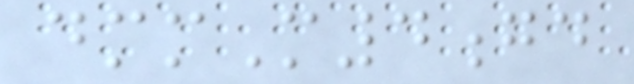dmmM4gd
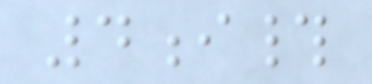4i#
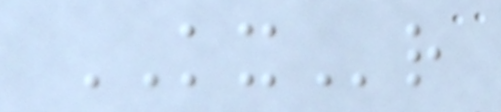KXr
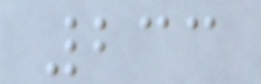233
